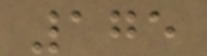175
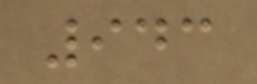943
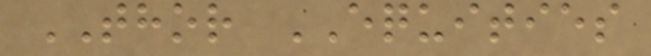THOR EQUITIES
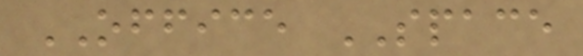OFFICE SPACE
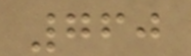760
